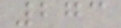273
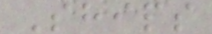Ships
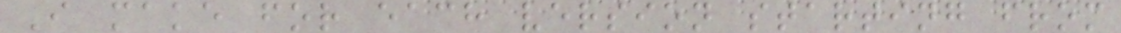I make for each version starting from
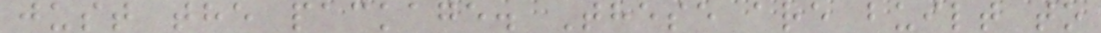just the package. These are built to
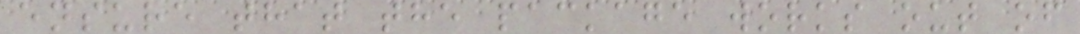ensure that the package works out of
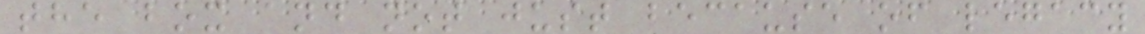the box and not just because of legacy
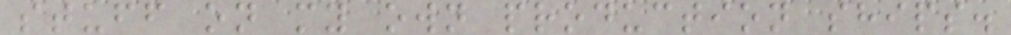stuff on my own production ships.
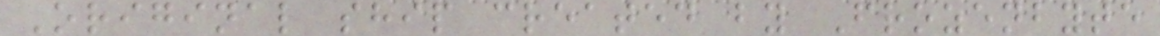Original ship created by Frozenbyte
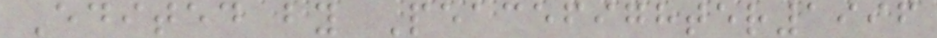Edited by Peacefighter1996
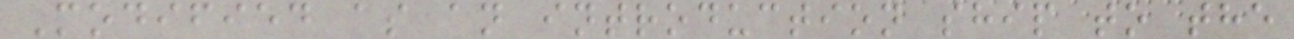Modified as an introduction ship to the
